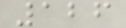126
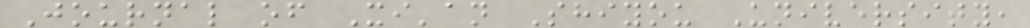Journal of Xi'an Shiyou University,
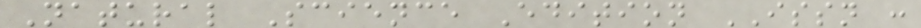Natural Science Edition ISSN :
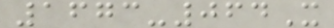1673-064X
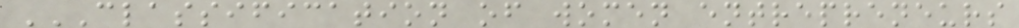CLASSIFICATION OF WOMEN ENTREPRENEURS
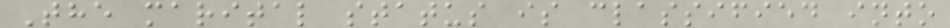The marital status is classified into
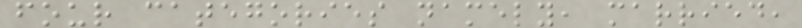four categories namely, married,
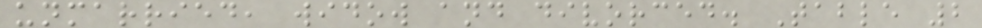unmarried, widow and divorced. Table 2
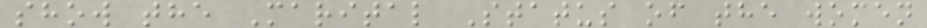show the Marital Status of the women
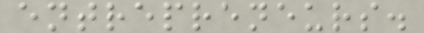entrepreneurs.
